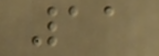11
